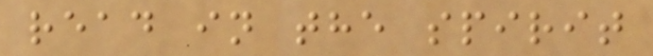read in the spirit
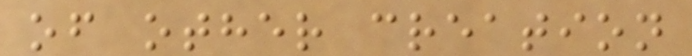of other creation
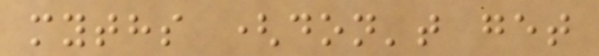myths (don't get
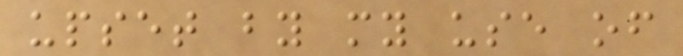upset by my use of
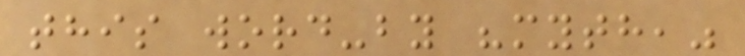this word-by "myth,"
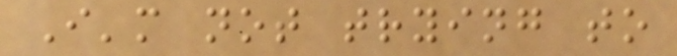I'm not trying to
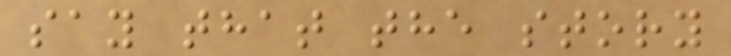say that the story
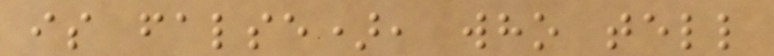is false), who tell
